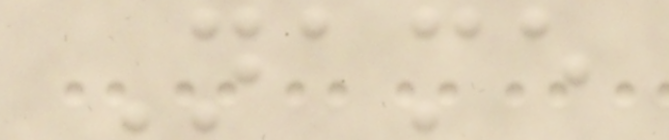Name
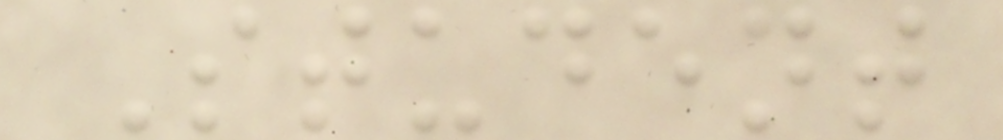Student
